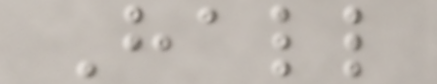Hall
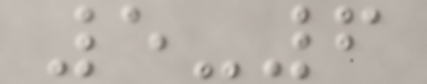5-6
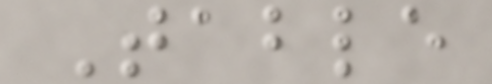Table
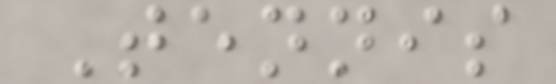Tennis
